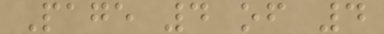Page 4 of 4
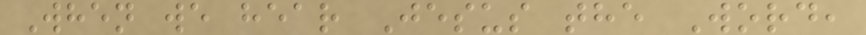When we hear Jesus the Word,
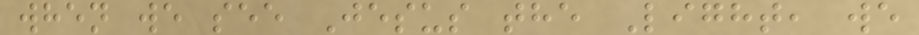when we see Jesus the Light, we
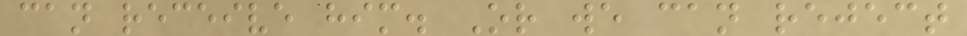can receive him. Or we can reject
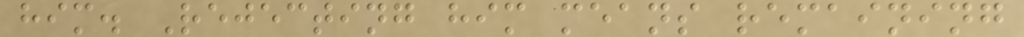him. Rejecting him means remaining
